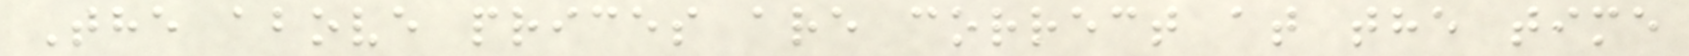The above prices are correct at the time
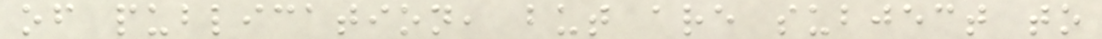of publication, but are subject to
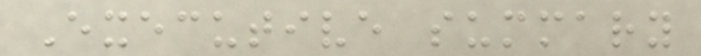Executive summary
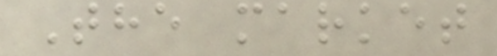The market
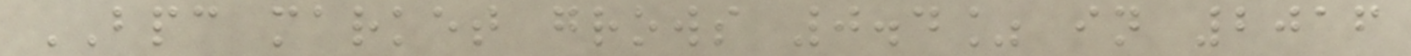BPC market grows 0.4% in 2016
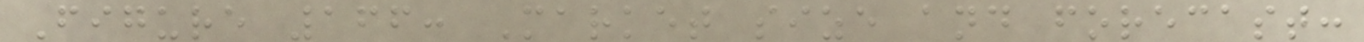Figure 166: Market size and forecast:
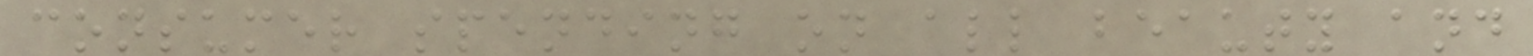consumer spending on all beauty and
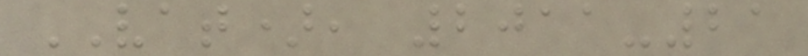VAT), 2011-21
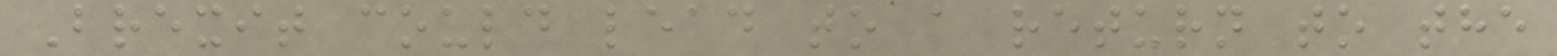Brexit could lead to a return to the
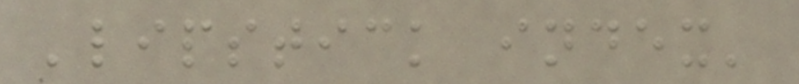'lipstick index'
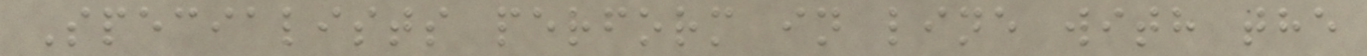Specialists perform in line with the
